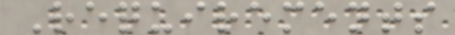Requirements
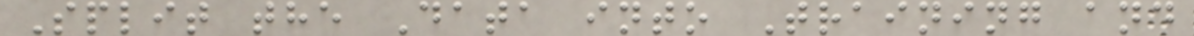Split the Data into Training and
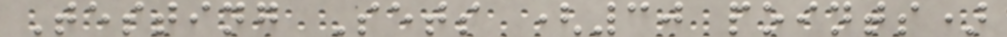Testing Sets (30 points)
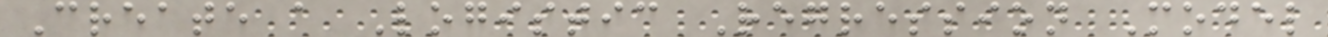Create a Logistic Regression Model
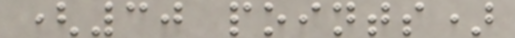(30 points)
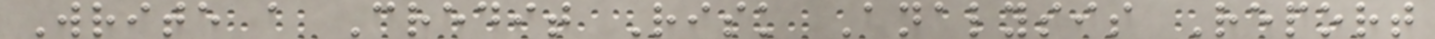Write a Credit Risk Analysis Report
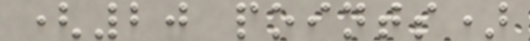(20 points)
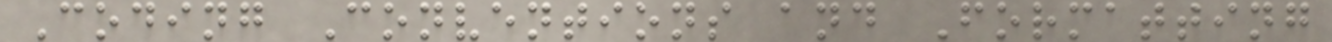Coding Conventions and Formatting
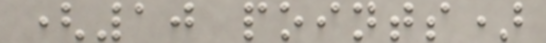(10 points)
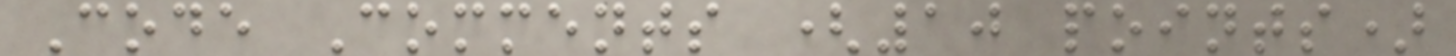Code Comments (10 points)
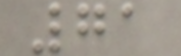71
